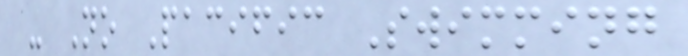- No Pacific Swimming
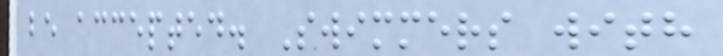be accepted. Swimmers with
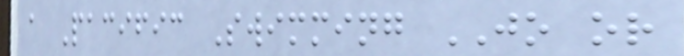a Pacific Swimming JO or
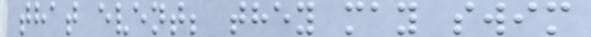that event; they may swim
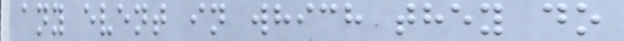any event in which they do
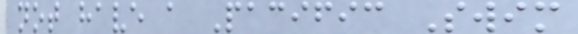not have a Pacific Swim
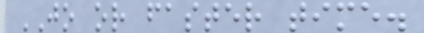JO or faster time.
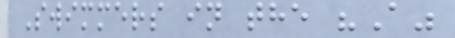Swimmers in the "A"
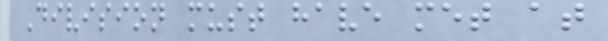Division must have met at
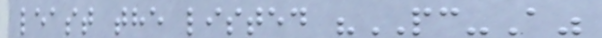least the listed "PC-A"
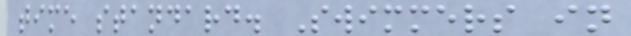time standard. Swimmers in
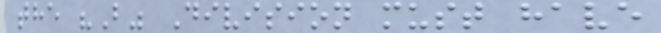the "B" Division must have
